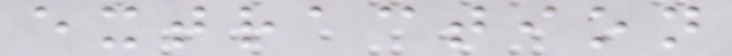extraction
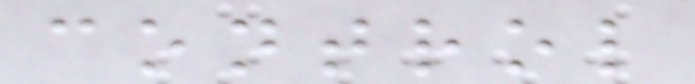control
